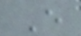E
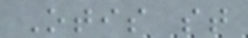Otis st
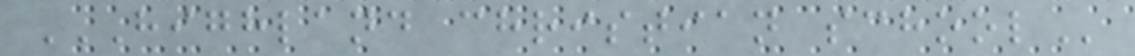HIGHLAND CHRISTIAN SCHOOL
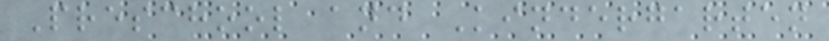Preschool and Kindergarten
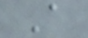A
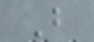B
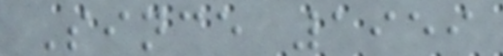Since 1959
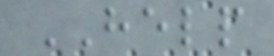HELP
